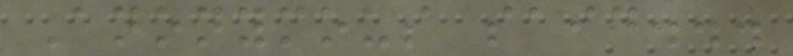Anonymous said...
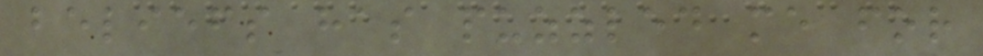beliefs has puzzled me for
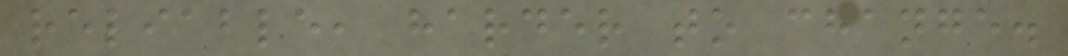reliable, harder to change.
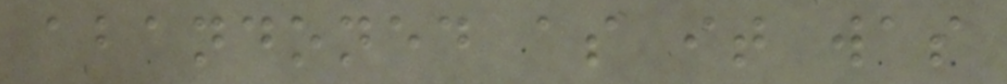abandoned as it was
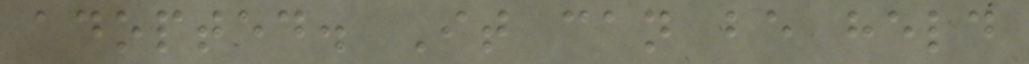adopted. It can be held
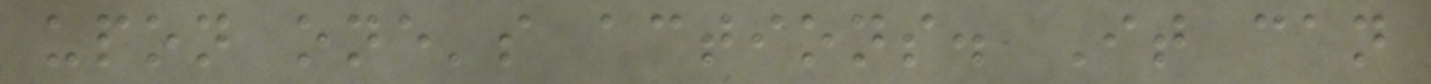upon one's actions. It can
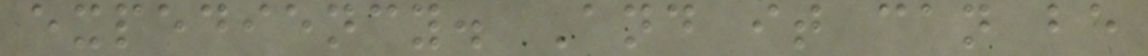expediency. And it can be
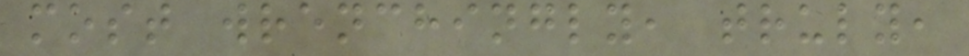most wrenchingly, truly,
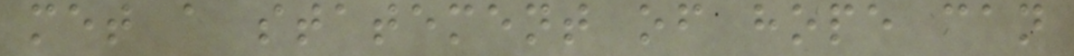met a statement of hope can
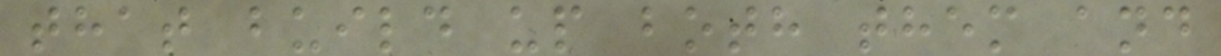that build up both them and
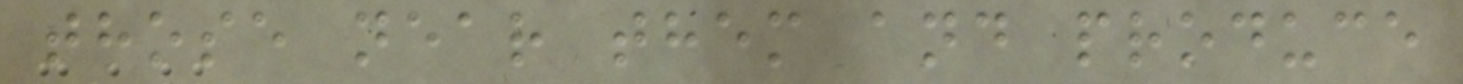those near them and produce
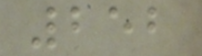252
